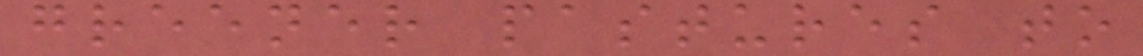greener pastures to
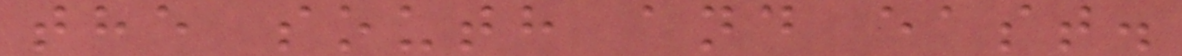the south and east.
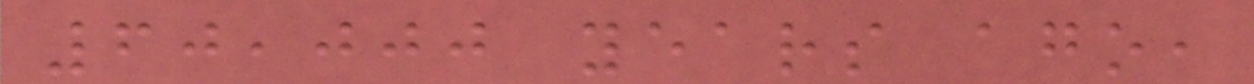60,000 years ago,
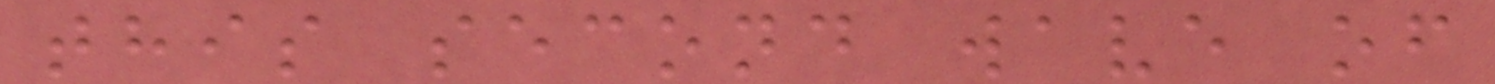this second wave of
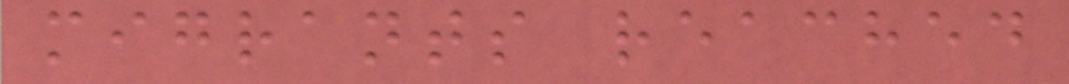migrants reached
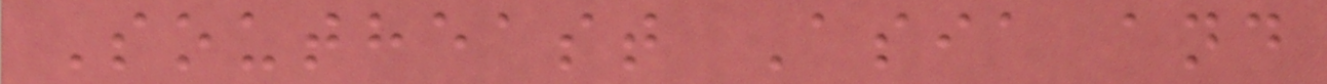Southeast Asia and
